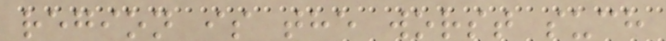region is the worst such
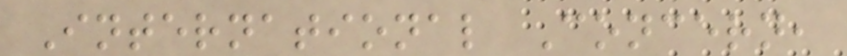International Concern,
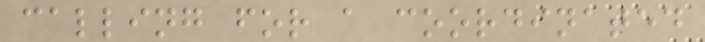calling for a coordinated
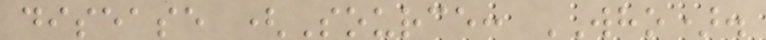disease (Source: WHO).
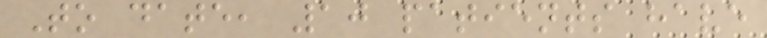To date, 10 patients have
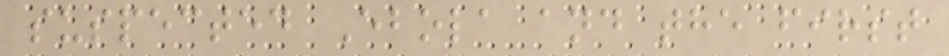suspected Ebola and the first
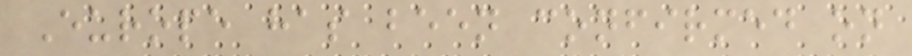Europe has been confirmed on
